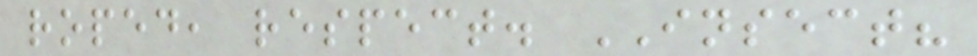roped, respect. INSECT?
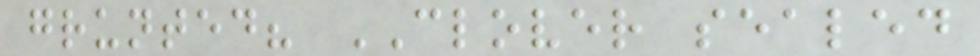grunted? CLOVER sealed
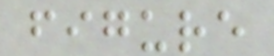figure
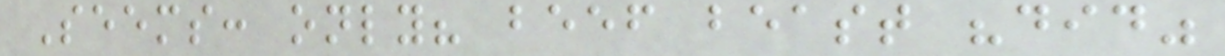Seems: only? beef beast "did"
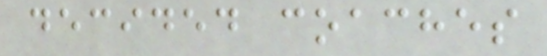decided coaches
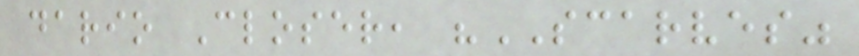dario Closer, "SCARVES"
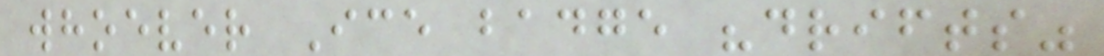whoever Ice badge "drifts"
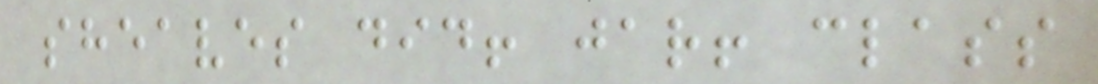sheaves did! jar! class
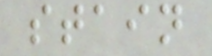stain
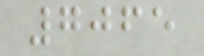7065
